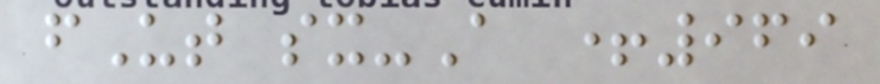fUt sx-A +969
